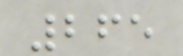265
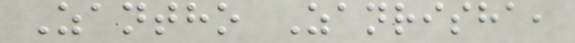Zantho Zanrisha,
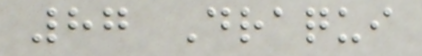87 Draqui
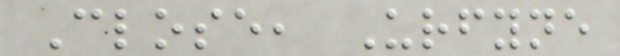Close, Urfyne
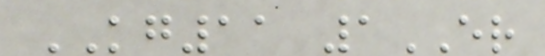KG11 1ER
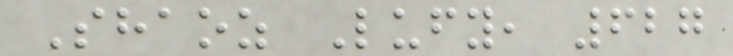Shaoz Lufy, 627
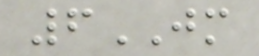6JM
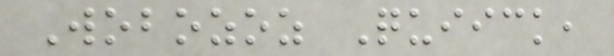Wobozoz Quiick,
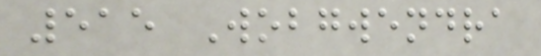515 Wobgwendra
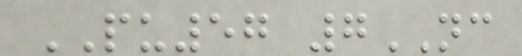PU57 7NC
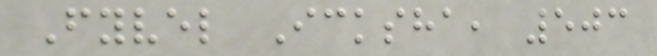Fyvel Icksha, 503
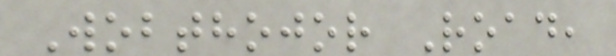Wobthojor Road,
